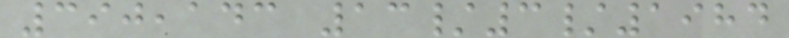390,143 13/3/1984
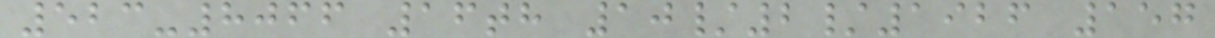523-8066 16th 10/2/1926 157
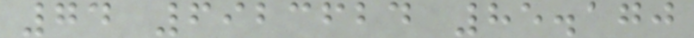74 6923624 85.170
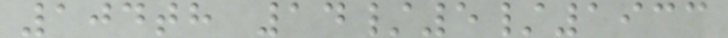104th 14/5/1933
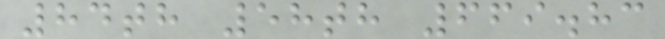84th 58th 669.83
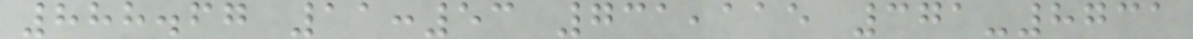888.67 11:53 731,115 371-8731
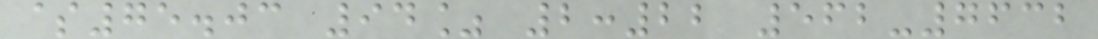$75.03 94% 2:22 562-7632
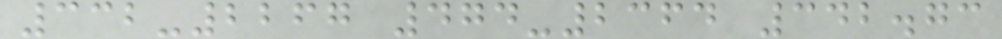332-2267 474-2364 342.73
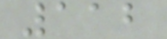112
